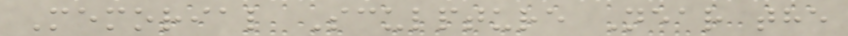Memorial Sculpture Near the
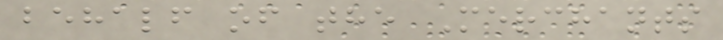behalf of the Merchants
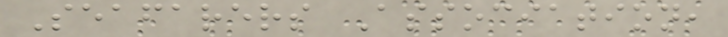Seafarers Association,
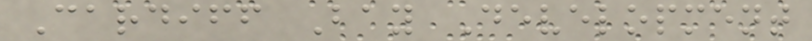Cardiff Bay Development
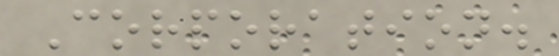Corporation.
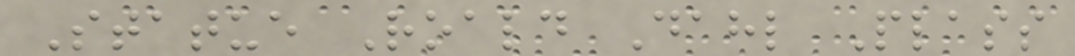Statue Roald Dahl Plass
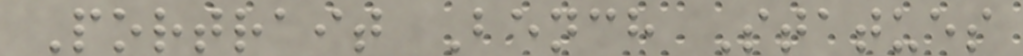Portrait Bench Statues
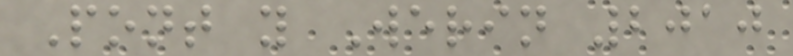Pont y Werin 2010
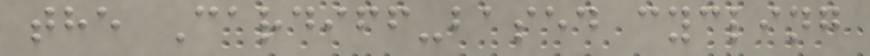the Cardiff-based cycling
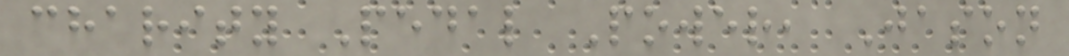charity Pedal Power, Jason
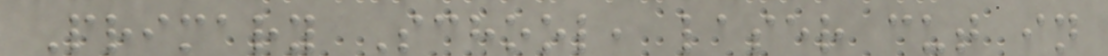Primary School, laser cut in
